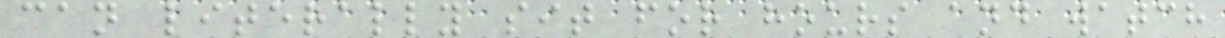can literally sit for hours and watch
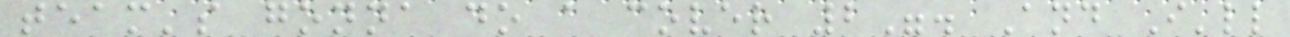team's gonna do a cover 2". And I'll
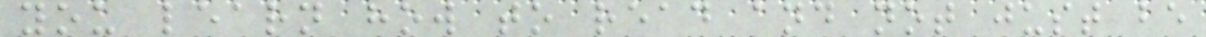you learn how to read and not just be
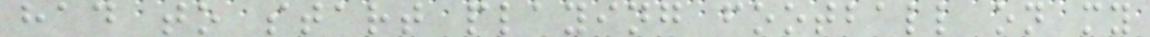had to start playing football on my
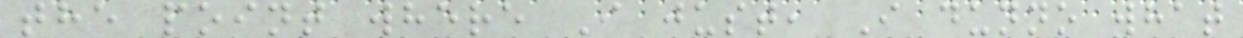the point where I just, I dunno what
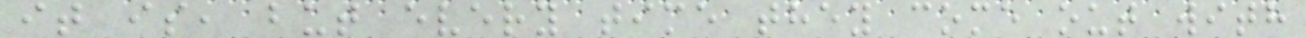it is, but every time they come out with
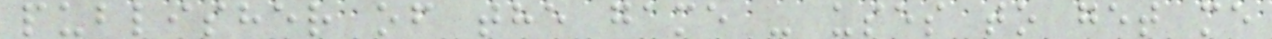publisher of the game - uses to get me
